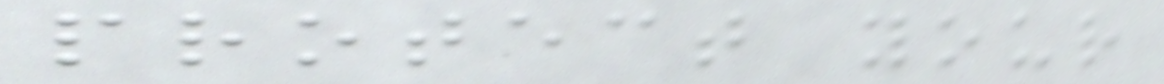protect your
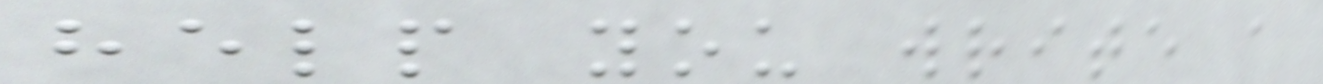help you write a
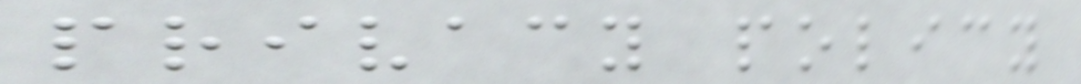privacy policy
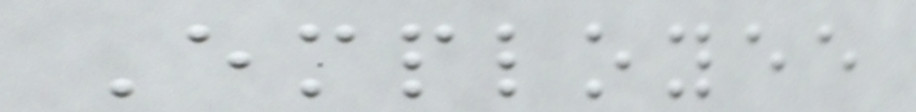Employee
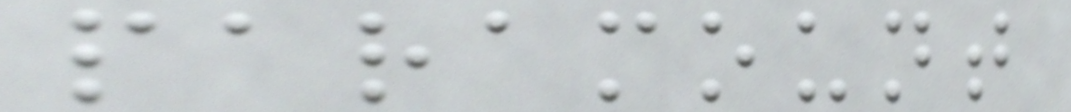paramount
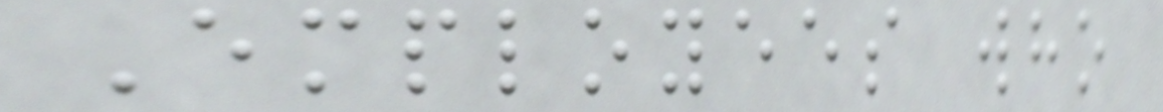Employees who
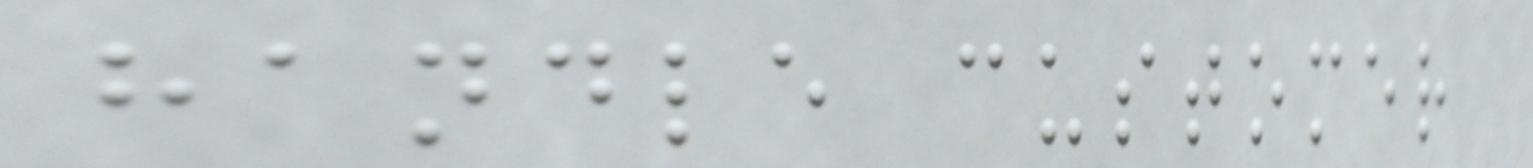handle customer
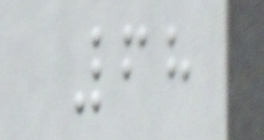68
